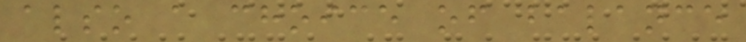also a choice of balance
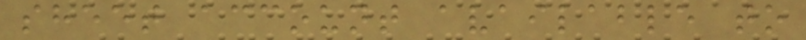sheet account available to
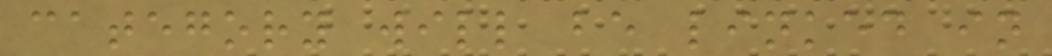category will be linked in
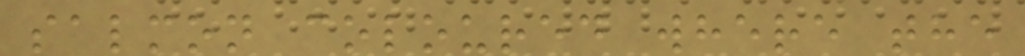salmon coloured where the
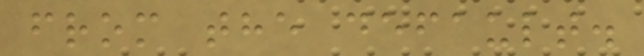from the default.
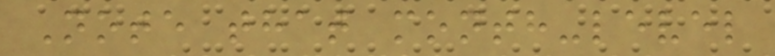Note that month-level
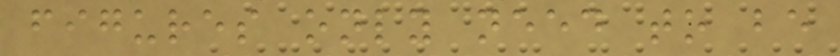figures only need to be
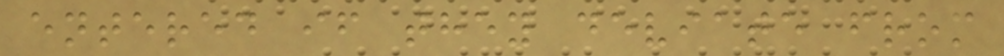entered if they deviate from
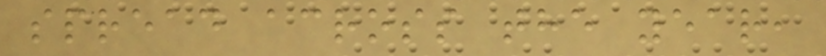spread across the year,
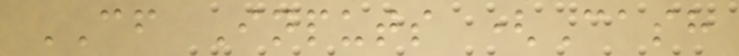CF Inputs (Cash
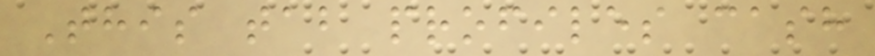This tab profiles cash
